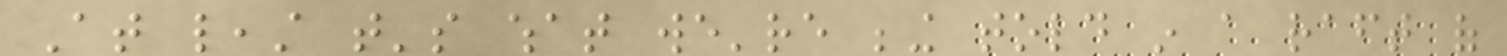At least that's what we're being told in a raft of
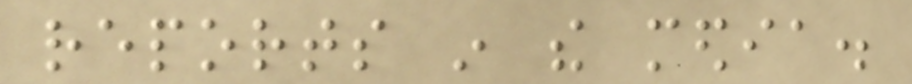reports in the media.
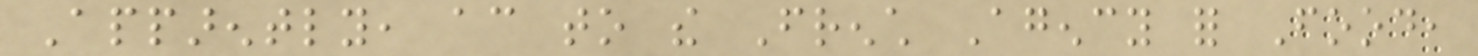Apparently, according to the French Agency for Food,
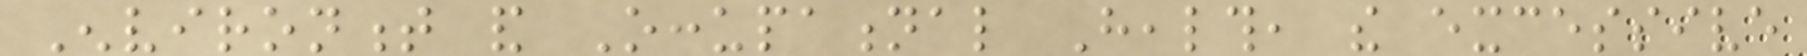Environment and Occupational Health, the excessive
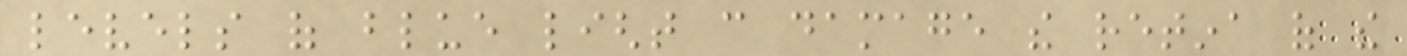levels of blue light can damage the retina of the
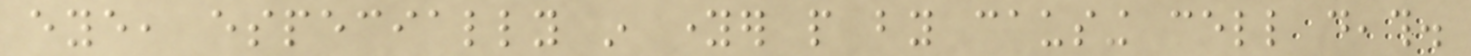eye, especially in younger people by causing cell death.
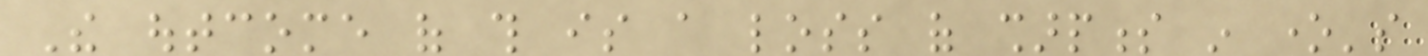The outcome of this is a loss of sharpness in one's
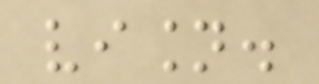vision.
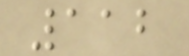112
